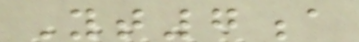Yt7a
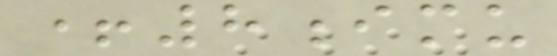+8imu
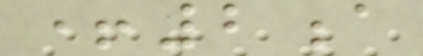+2a
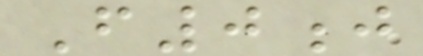F0j
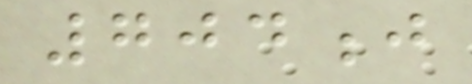704j
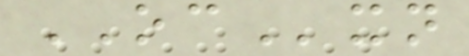OCxn
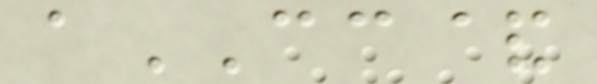aCC&
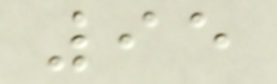95
